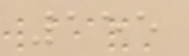155
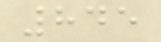845
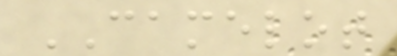CAMELOT
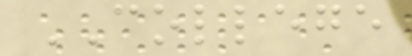COLLEGE
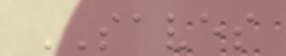SAVES
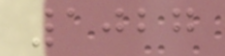1027
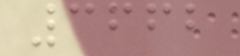3662
